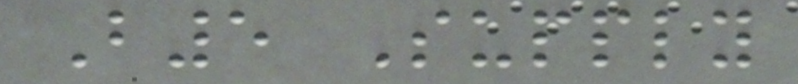B5 Supply
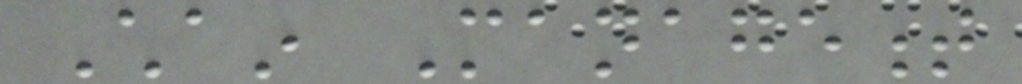Chain Management
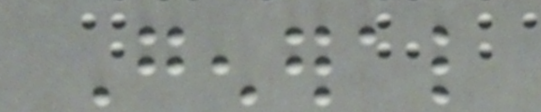General
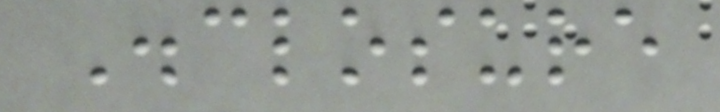Disclosure
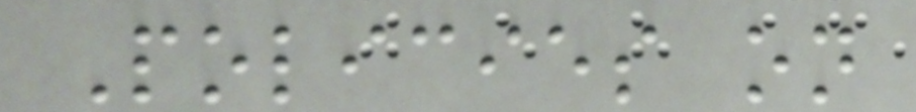Policies on
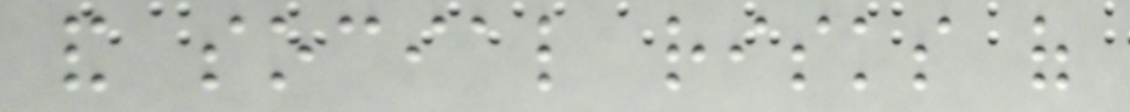and social risks of
